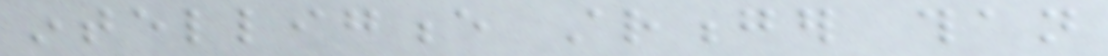intelligence stronger than
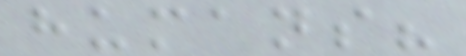humans?
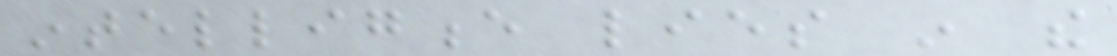intelligence lies in the
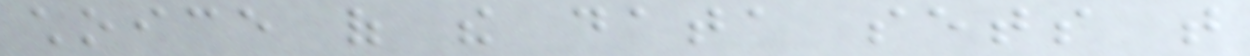choice of the data sets that
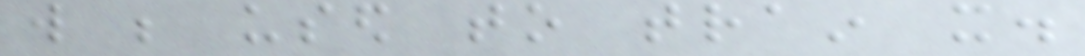will be used to train it.
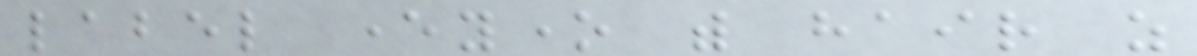label everyone with hair as
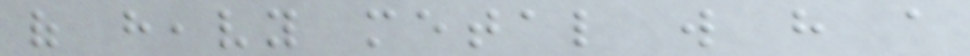of heavy metal will have a
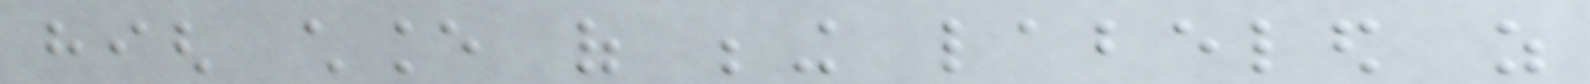high chance of being labeled as
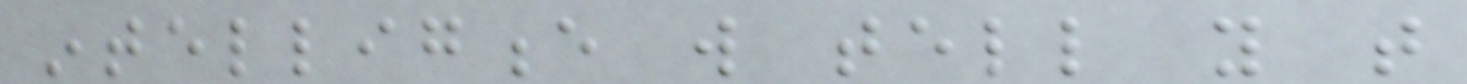intelligence will tell you that
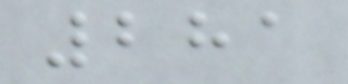281
